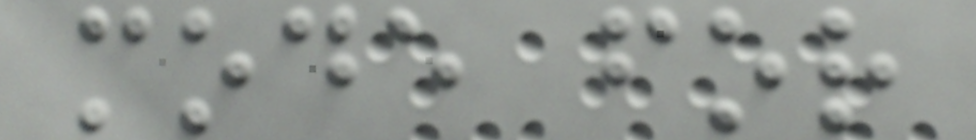mode for
